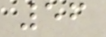56
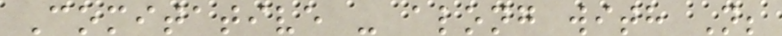Comitative - along with N;
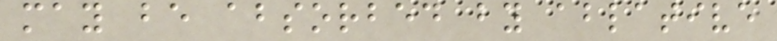may be absorbed by ablative
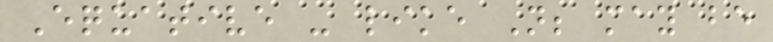Equative - like N; may be
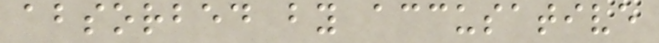absorbed by accusative
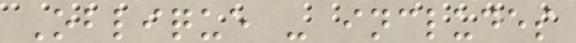Oblique - includes
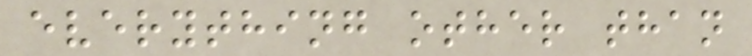everything other than
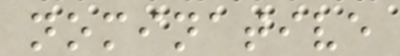nominative
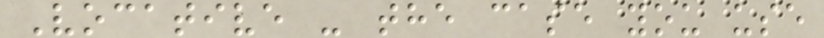Vocative - the case you use
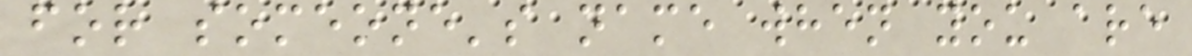for someone's name when you are
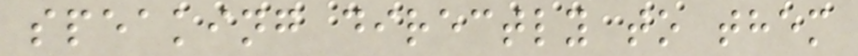speaking directly to them
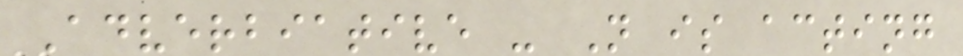Adverbiative - N is acting
